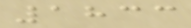1833
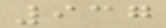937
